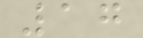17
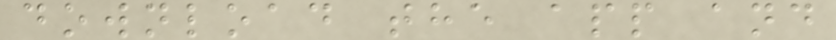download the app and
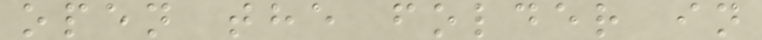open the folder in
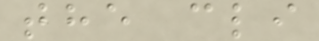the cli
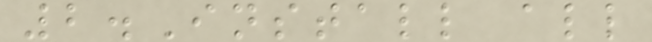2.Install all
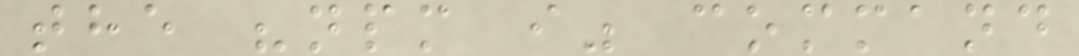the "npm i" command
